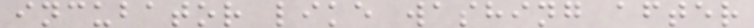incubator like washing after
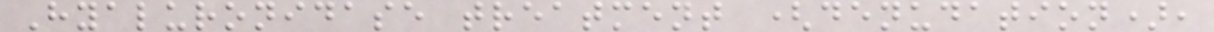Hyaluronidase treatment (denudation),
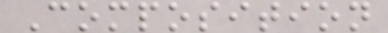Composition
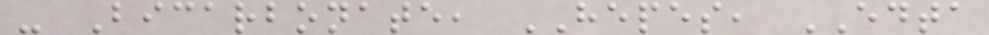- Bicarbonate, HEPES, EDTA
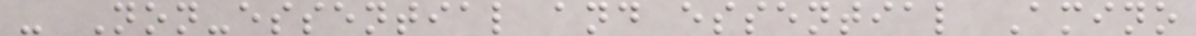- Non-essential and essential Amino
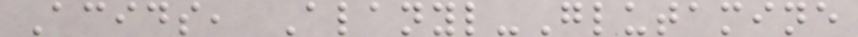Acids, Alanyl-Glutamine
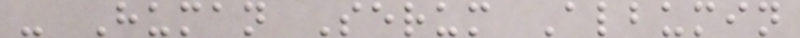- Human Serum Albumin
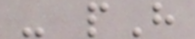- pH
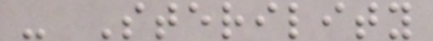- Sterility
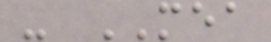- MEA
